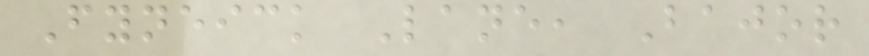Fyneick Lane, Bajor
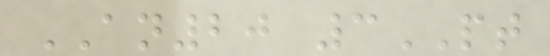AN20 3PT
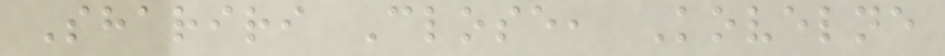Shariri Close, Kovelne
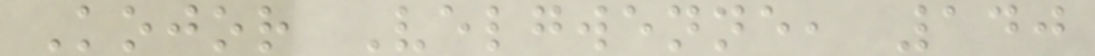Kojor Velgwenne, 140
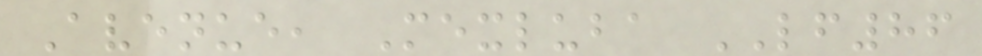Avenue, Mexluba LF86
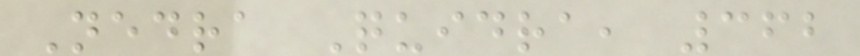Nedra Quidra, 362
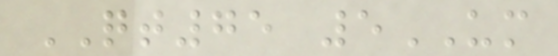QT75 5UM
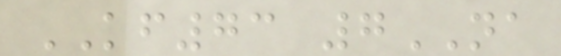KF73 7NA
